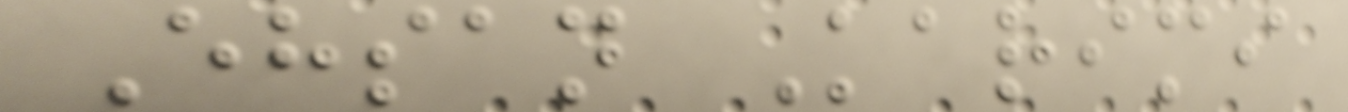Ehsan Karimi
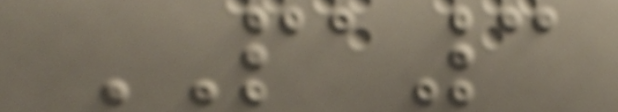PA3
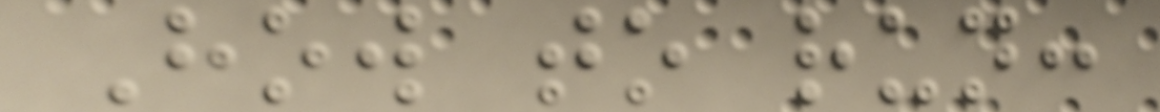How to run:
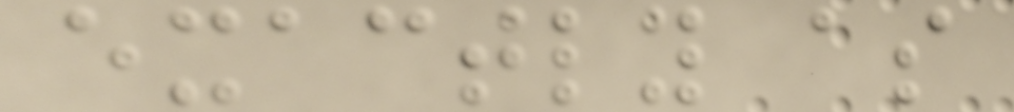exactly as
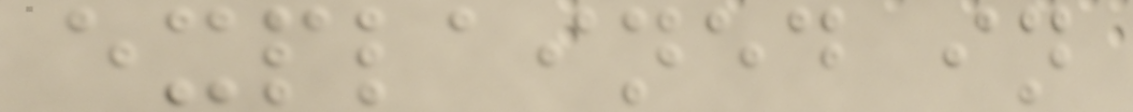explained in
